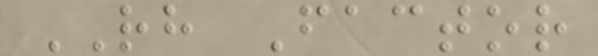RH Factor
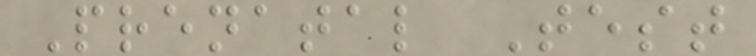Prenatal Test
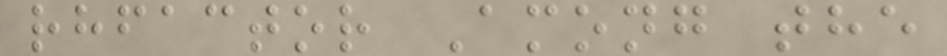rhfactor Among the
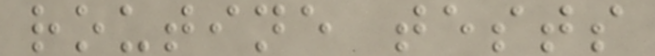routine tests
